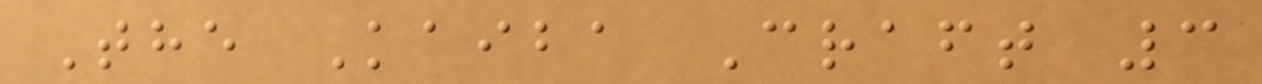The Kaiba Craft 3
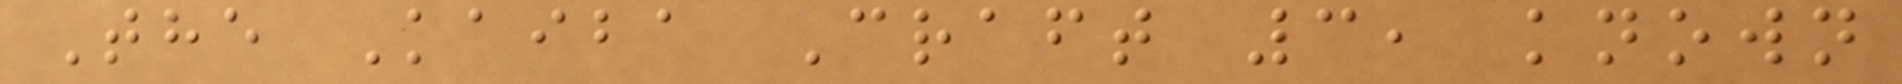The Kaiba Craft 3, known
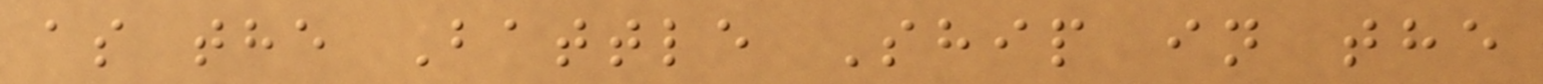as the Battle Ship in the
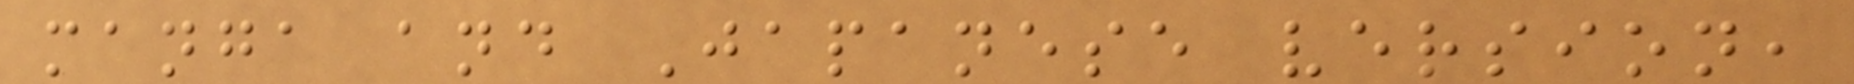manga and Japanese version,
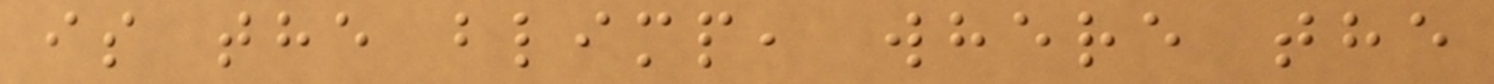is the blimp, where the
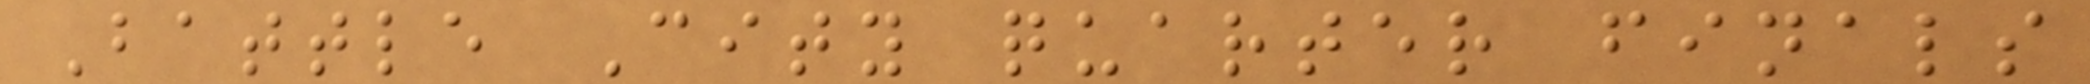Battle City quarter finals
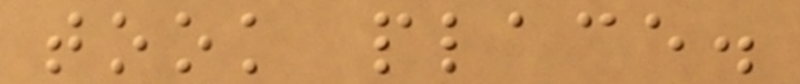took place.
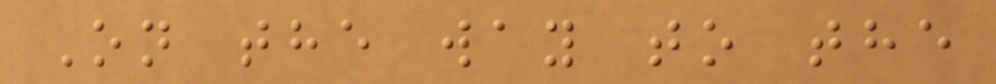On the way to the
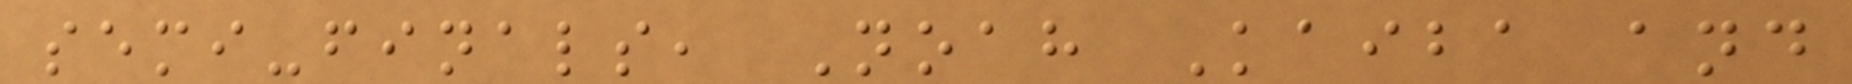semi-finals, Noah Kaiba and
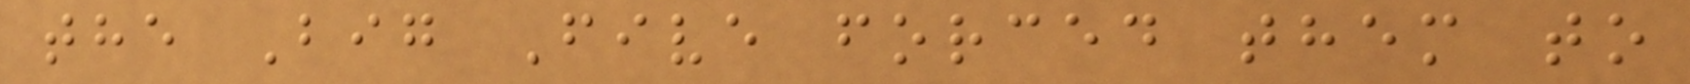the Big Five forced them to
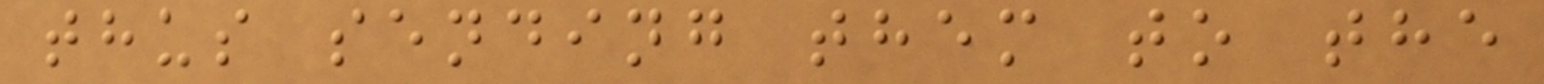thus sending them to the
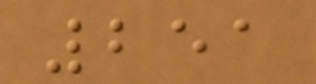251
